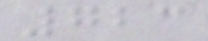723
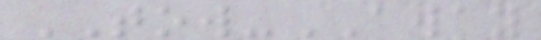TOW-AWAY
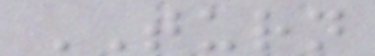TURN
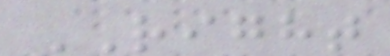RIGHT
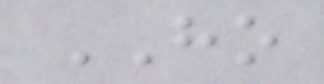HO
